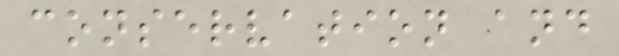conservation and
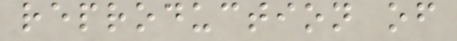reproduction of
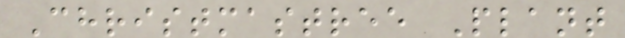Christmastree Plant
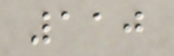110
